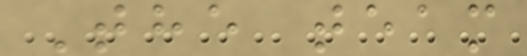The team
